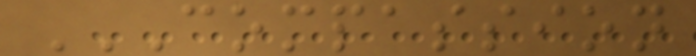COMPASSION
